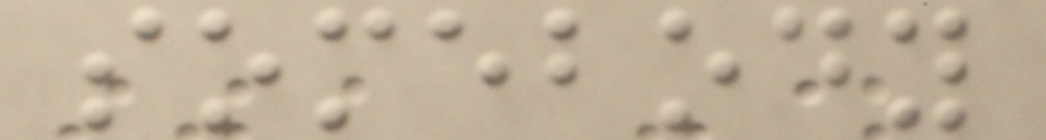somebody
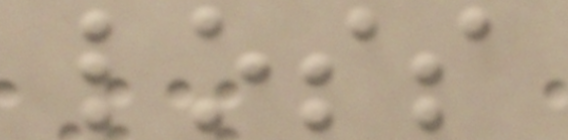loss
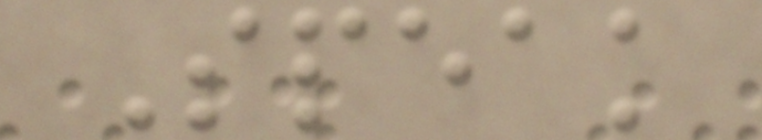Speak
